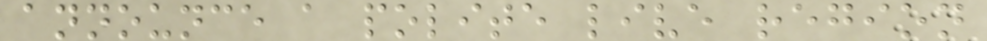announce a polite live region
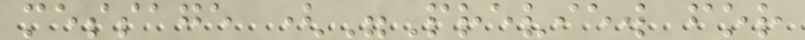message ("Preview for
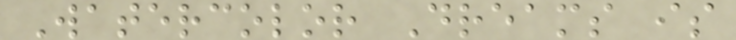Watercolor Dreams is
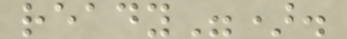ready").
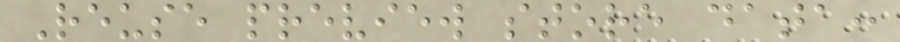Reuse preview store data:
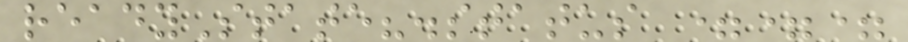readyState?.status ===
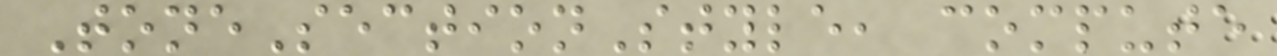ToneSectionStyle, compute
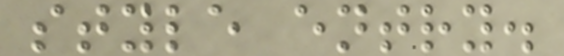style entry.
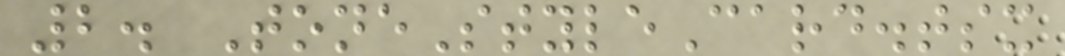2. ToneStyleCard.tsx
